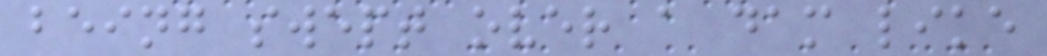being swept over a dam like
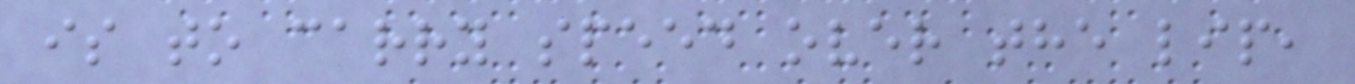is to carry speed over the lip,
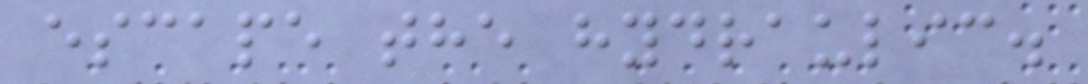escape the hydraulic.
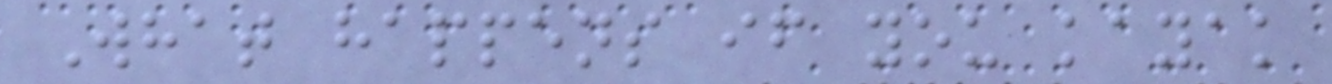What happens if you kayak
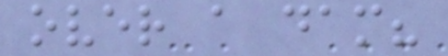over a dam?
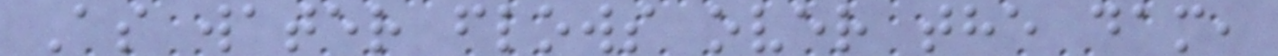As water flows over the dam,
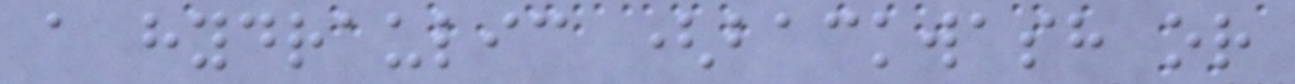a hydraulic (backwash or
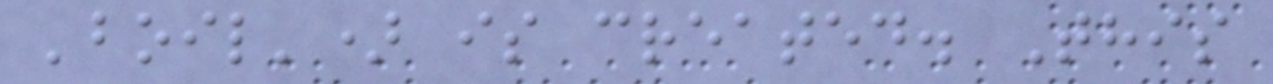'boil') is created. This
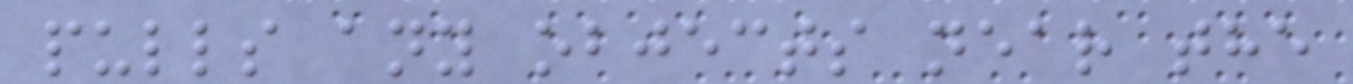pulls any objects near the
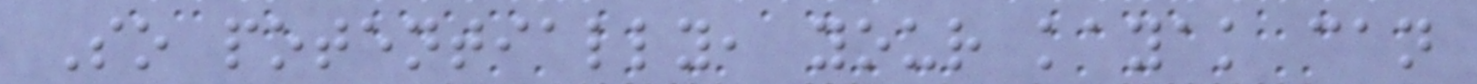So potentially, your kayak can
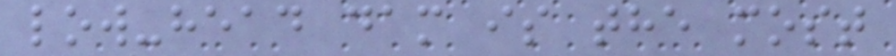low-head dam is the most
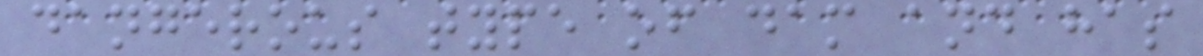dangerous type of dam and has
